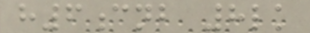h6cnb 8lk
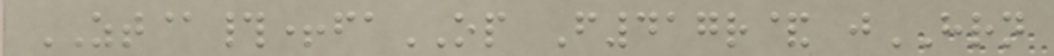ZT@#+faOP F417r& jHRN
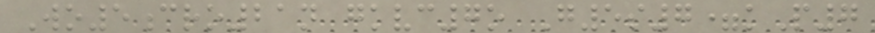Wo5cro21n gkvc7o G5s7=kP7
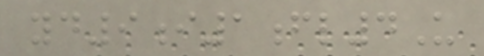yd9i1fl4U
